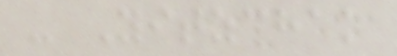- Yitzchak
